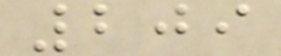209
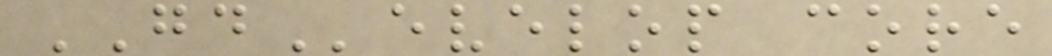GDevelop core
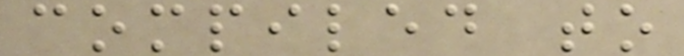compiled to
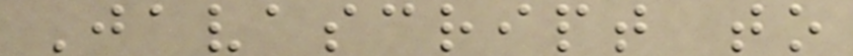Javascript to
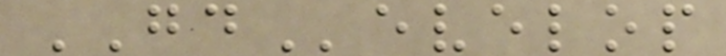GDevelop
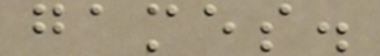games.
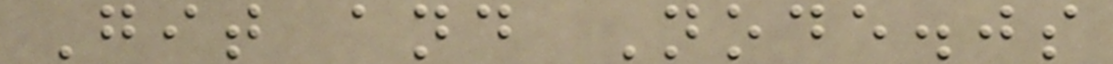Git and Node.js
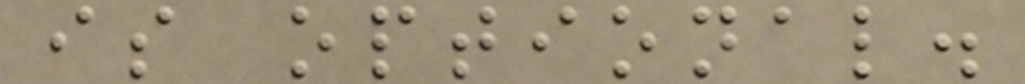is optional.
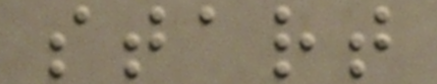start
